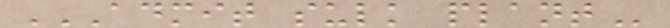ADMIT SULK PLANT
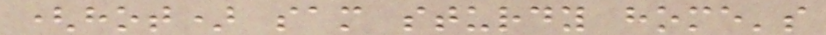(hot) sam sturdy home's
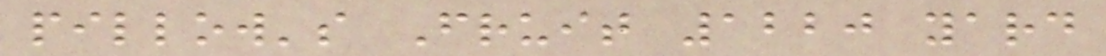pillow's Fruit 1220 yard
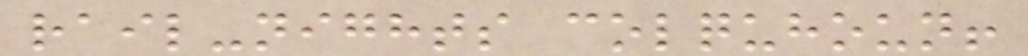rail-nights colquhoun!
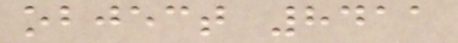object 8411
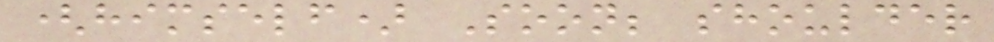(himself) Soon; shoulder
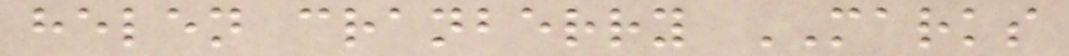helen cranberry MARKS
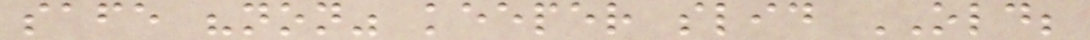safe "non" keeper slid OLD;
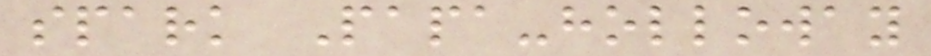spark Papa-holloway
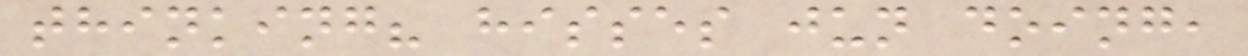thinking? hisses jun doing,
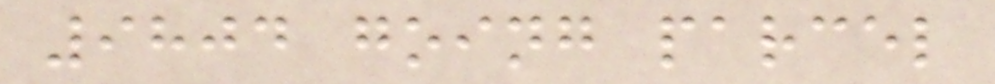9804 going parcel
